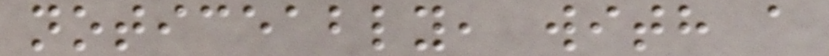noticeably, with a
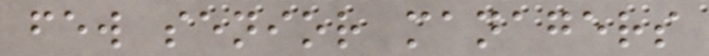few senior managers
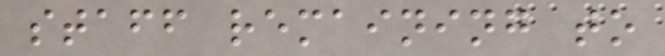staff remaining to
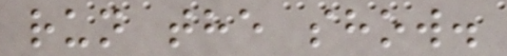run the show.
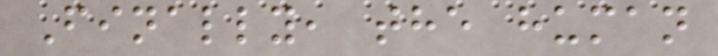Finally, the human
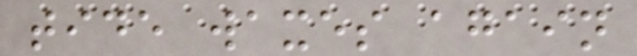tide waxes again
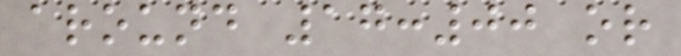around 17:00 or
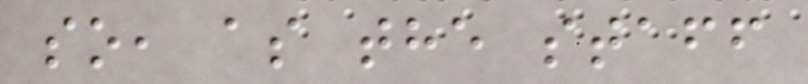so, as the staff
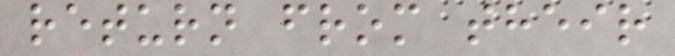return from their
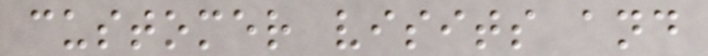customer visits and
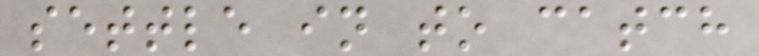settle in to catch
